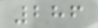286
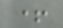+
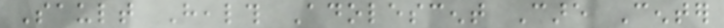Sault Health Adolescent Care Center
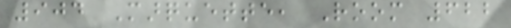904 Marquette, Room 622
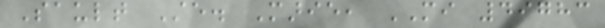Sault Ste. Marie, MI 49783
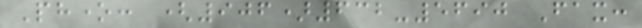Phone: (906)632-5690 Fax:
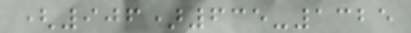(906)635-1325
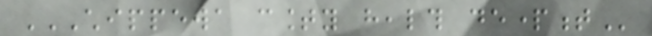CHIPPEWA COUNTY HEALTH DEPARTMENT
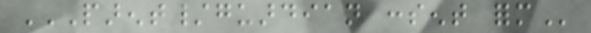PARENT/GUARDIAN CONSENT FORM
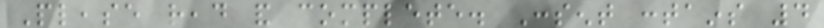Please read and complete. Consent contains 4
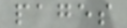pages
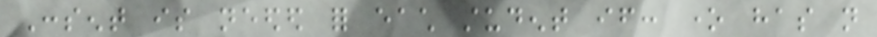Consent is needed for each student if: one has not
